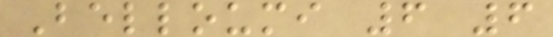Belloumi 6 6
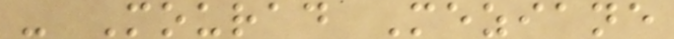- Mourad Meziane
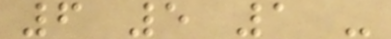6 5 1 -
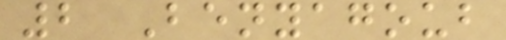2 Benyagoub
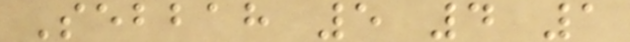Sebbah 5 4 1
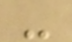-
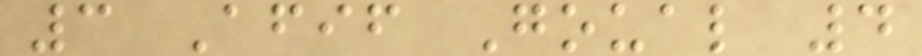3 Afif Goual 4
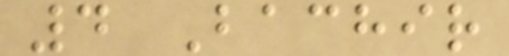4 Bachir
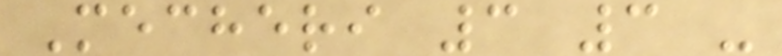Mecheri 3 3 -
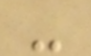-
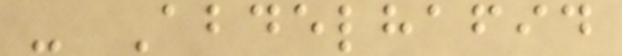- Abdelhafid
